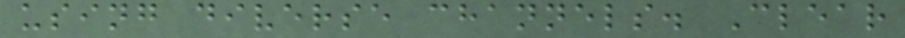using diverse channels. Clear
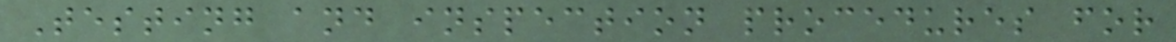Testing and inspection procedures for
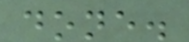done.
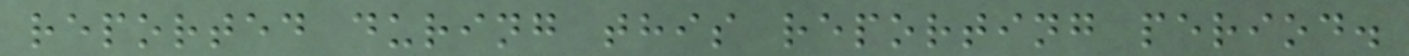reported during this reporting period.
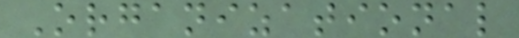Organizational
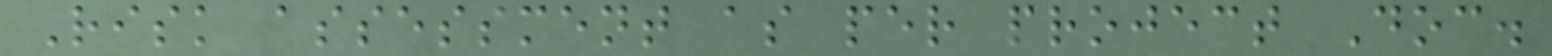Risk assessment as per project Doc.
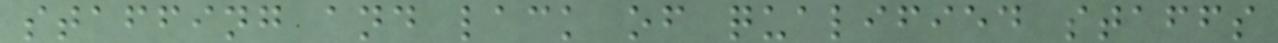staffing and lack of qualified staffs
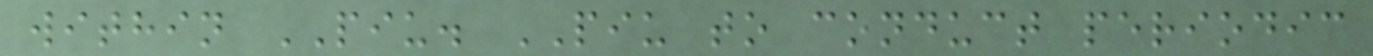within PIU. PIU to conduct periodic
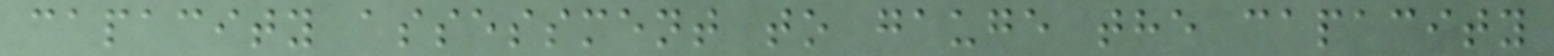capacity assessment to gauge the capacity
